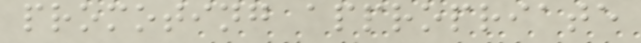promoting appropriate
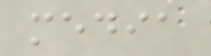media
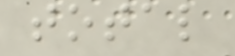total
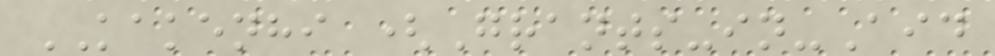KAKENHI (Grants-in-Aid
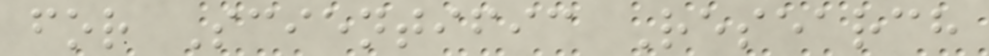for Scientific Research
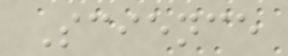Science
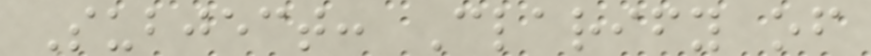Subject: Clarify of
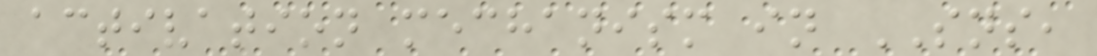activation mechanism in SNS,
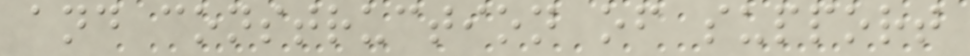and construction of support
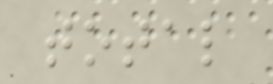total
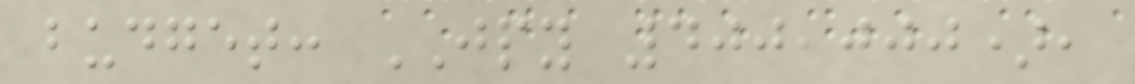budget: JPY 400,000),
